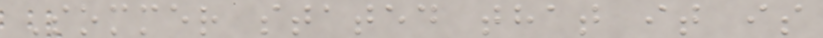Sommer stated that it is
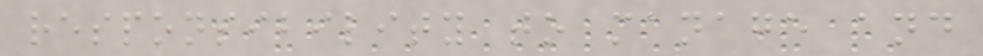responsibility to manage and
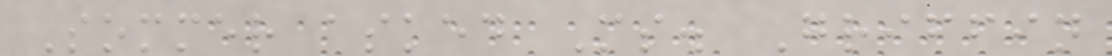Sommer asked Ms. Griffin
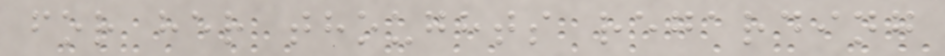for her thoughts regarding
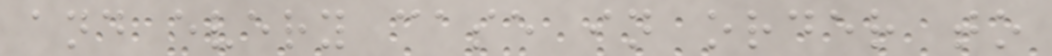and every case in order to
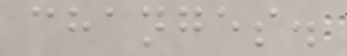changes.
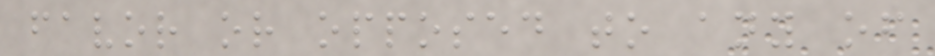favor or opposed to any of
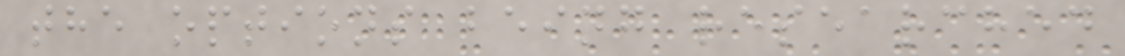the options being researched
